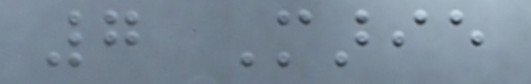7 Marie
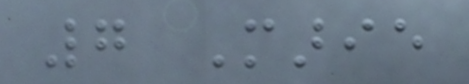7 Marie
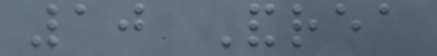10 Andrea
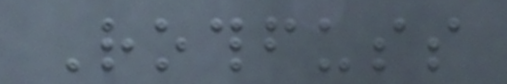Rothfuss
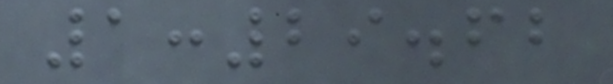1:29.62
